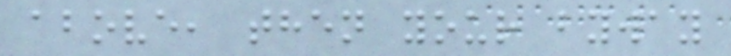above, then your byway
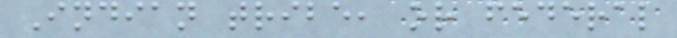Indian tribe, or federal
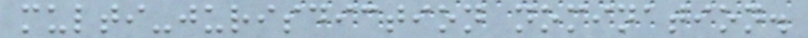multi-jurisdiction nomination.
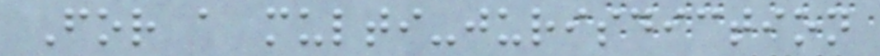For a multi-jurisdiction
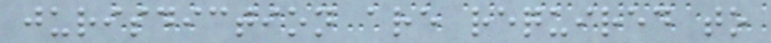jurisdiction are required to
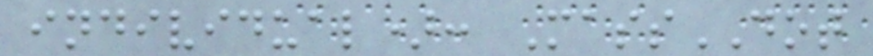individual): MassDOT
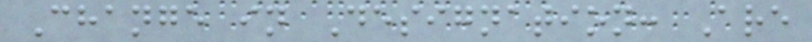Change in Designation: Are
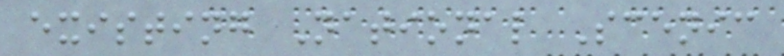existing National Scenic
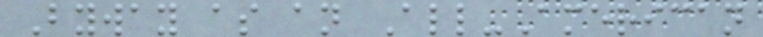Byway as an All-American
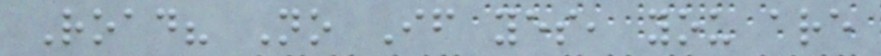Road? No If yes, you are
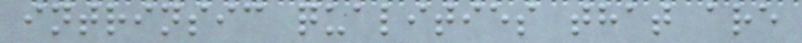intrinsic qualities that are
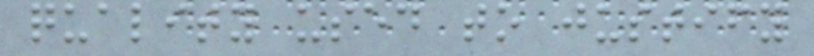quality used to justify
